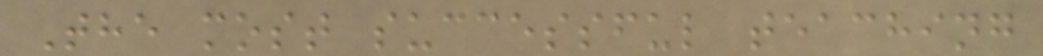The most successful teaching
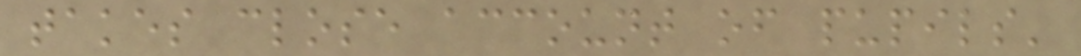takes close account of pupils'
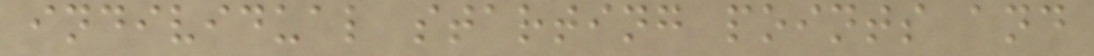individual starting points and
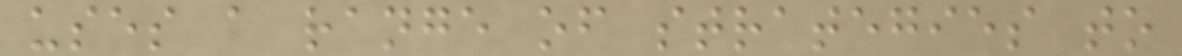uses a range of strategies to
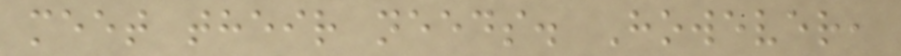meet their needs. However,
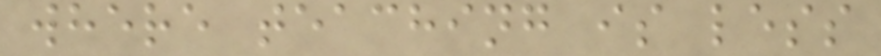where teaching is less
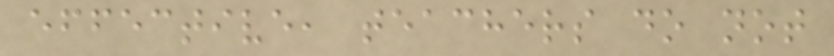effective, teachers do not
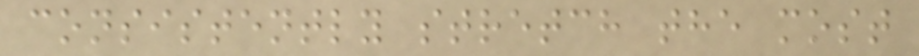consistently stretch the most
